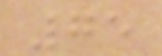75
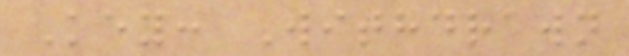Key: Withdrawn
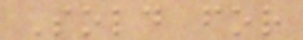Sold for
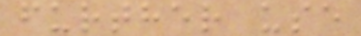further use
